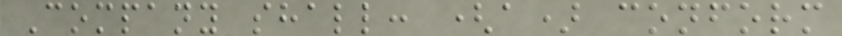Company shall: (a) conform
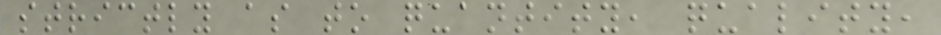strictly as to quantity, quality,
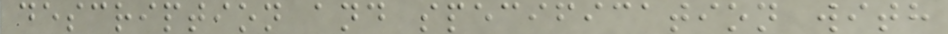description and specification with
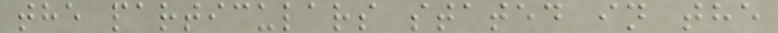the particulars stated in the
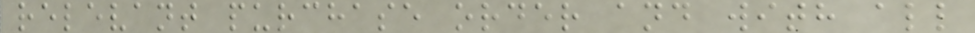relevant purchase order and with all
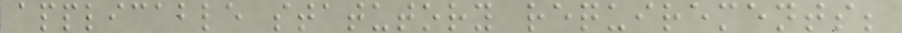applicable statutory requirements;
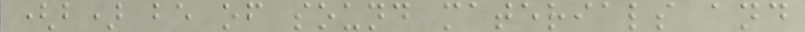(b) be of sound materials and
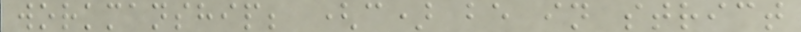workmanship; (c) be in strict
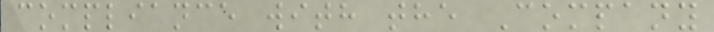compliance with the Company
